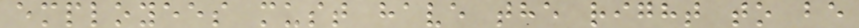employees must have the right to be
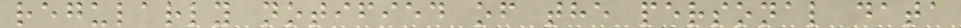regularly notified of the personal data
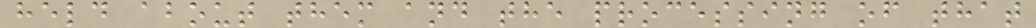held about them and the processing of that
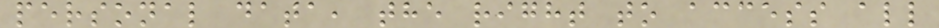personal data, the right to access all
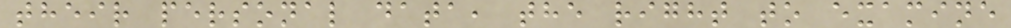their personal data, the right to examine
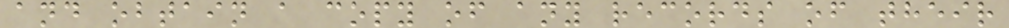and obtain a copy of any records of their
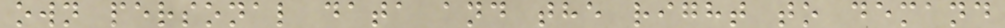own personal data and the right to demand
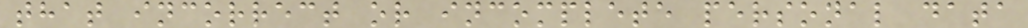that incorrect or incomplete personal data
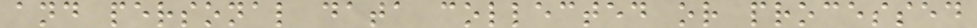and personal data collected or processed
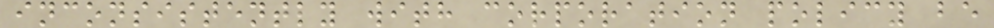inconsistently with corporation policy be
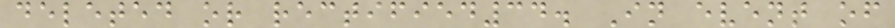deleted or rectified34. In event of
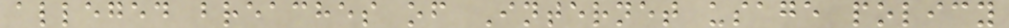alleged breaches of Internet usage policy
